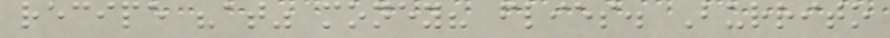recipe "at" money? flies. Burrito
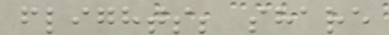flights; share
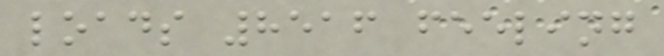loads 8516 feeling
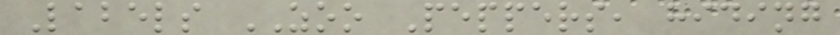Labels ZOO Peppers, hiding
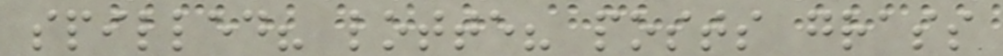spilled? lotte? posts grass
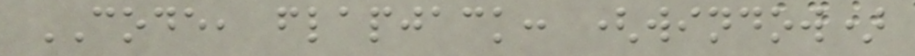CODE, flapjack: (window)
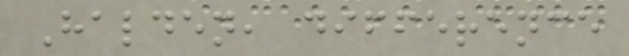Halden, difference
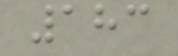183
